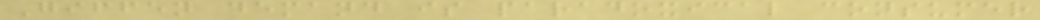Giffen demand is paradoxical consumer
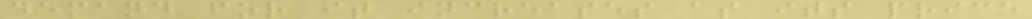demand for it increases as its price
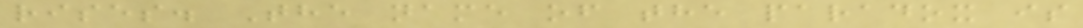rises. The name of the paradox is
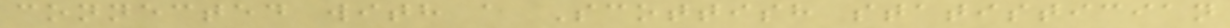connected with a Scottish statistician
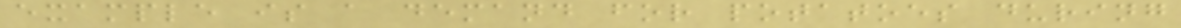example is a demand for potatoes during
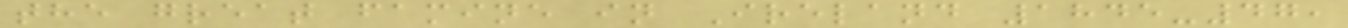the great famine in Ireland 1845-47,
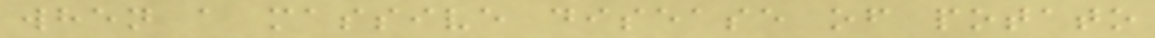when a massive disease of potato
